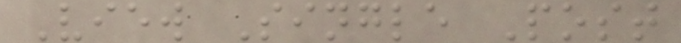View Single Post
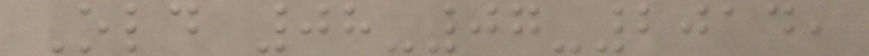Old 08-07-2014,
